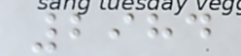2984
